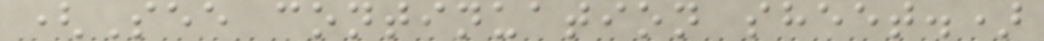(See continuation sheet.)
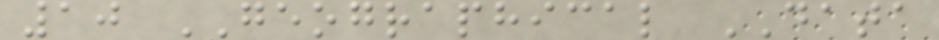10 GEOGRAPHICAL DATA
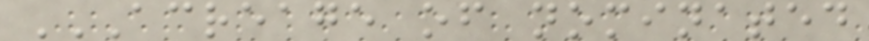ACREAGE OF NOMINATED
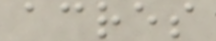acres
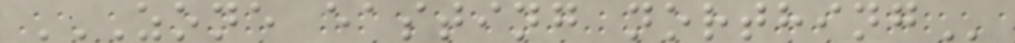ZONE EASTING NORTHING
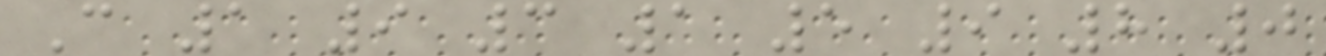C 1 9 3 1 5 9 8 0
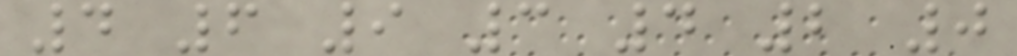4 6 9 3 4 2 0
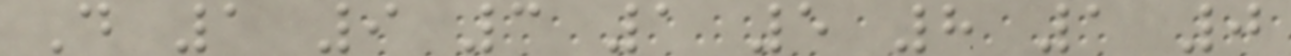D 1 9 3 1 5 8 1 0
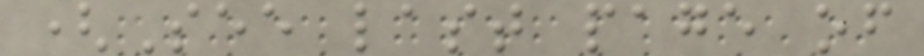(See last page of
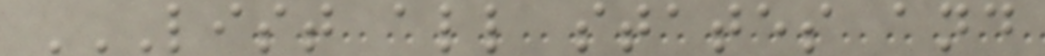LIST ALL STATES AND
